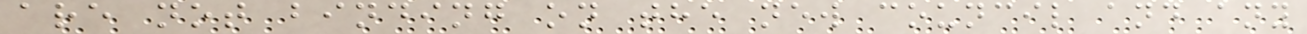are not binding on the new council and any
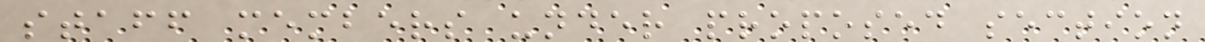staff members under proposed section
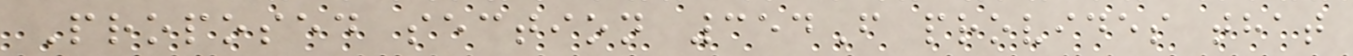Proposed section 354F provides that
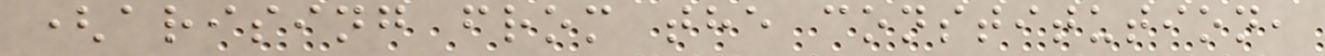(arising from the constitution,
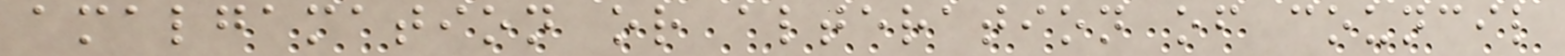amalgamation or alteration of council
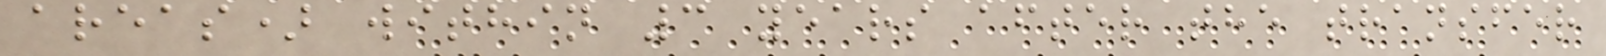areas) within 3 years after the transfer
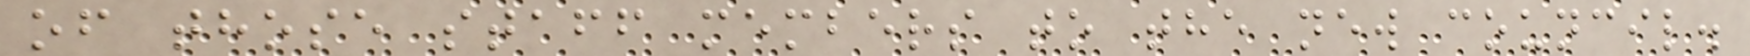of those staff members to the new council.
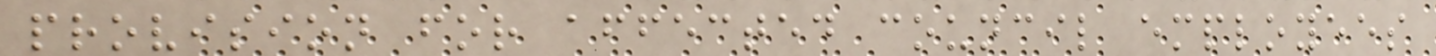provision for affected council employees
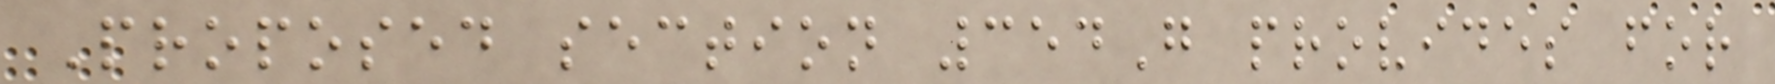Proposed section 354G provides for
